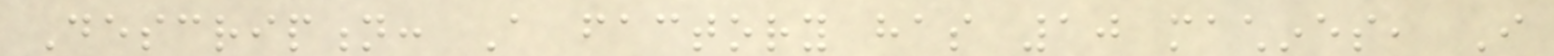Description: A factory has 10 machines, I
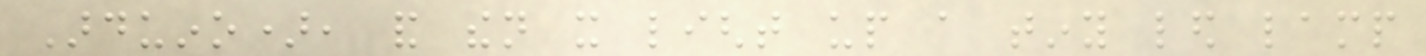Arduino), and then it light up a tiny led lamp
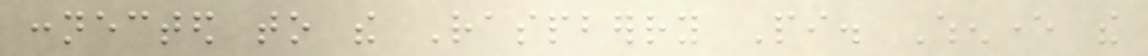connected to the Raspberry Pi. Whenever the
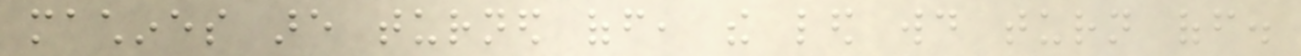machines are turned off, the led would turn off.
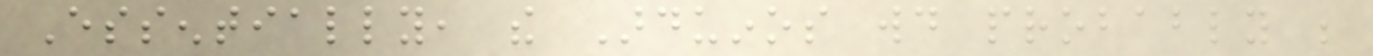Essentially, the Arduinos would probably be
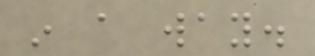in a way.
